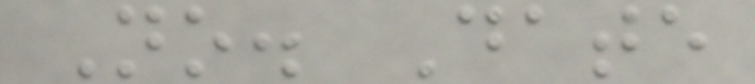No. Date
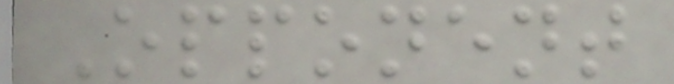Opponent
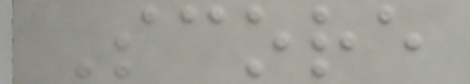Score
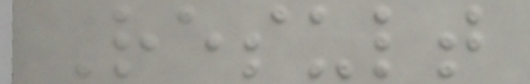Result
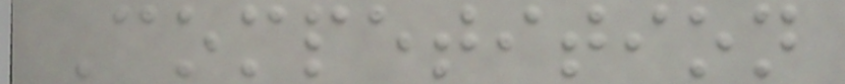Competition
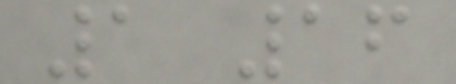1 16
